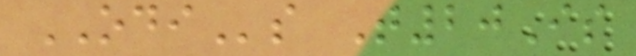ODIs T20Is
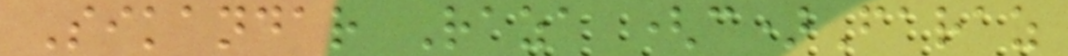Sikandar Raza (c)Faraz
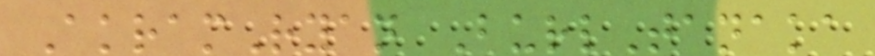AkramRyan BurlTanaka
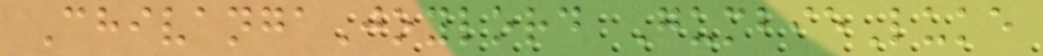ChivangaJoylord GumbieLuke
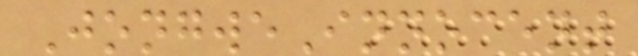JongweInnocent
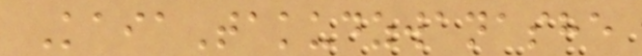KaiaTakudzwanashe
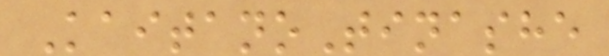KaitanoTinashe
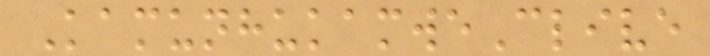KamunhukamweClive
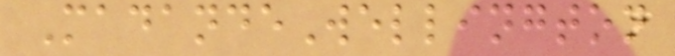MadandeWellington
